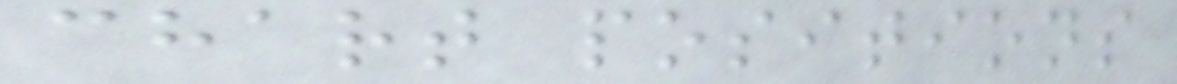chart positions
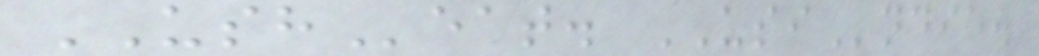USHeat. USIndie.
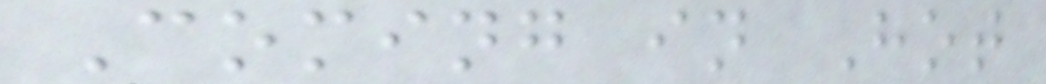Coming in Hot
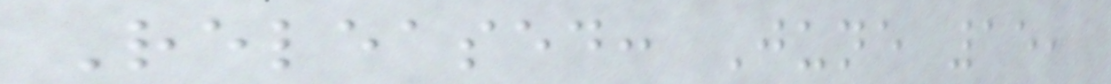Released: June 15,
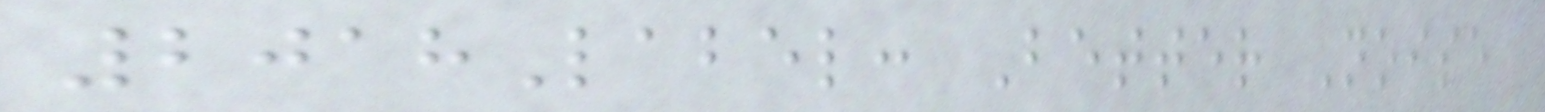2018Label: Better Noise
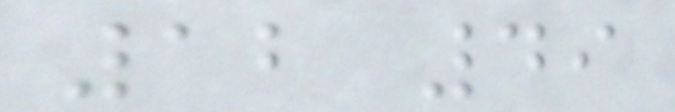12 49
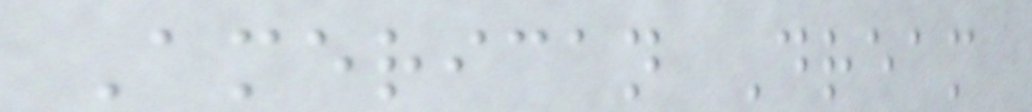American Dream
